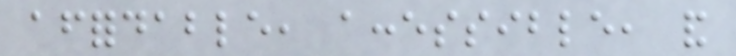affordable, accessible, and
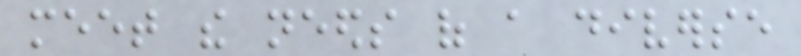meet the needs of a diverse
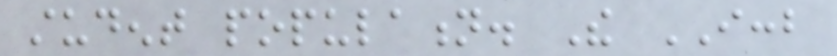student population. The ICCB
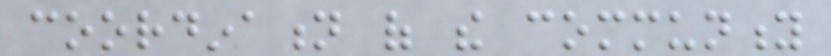coordination of the community
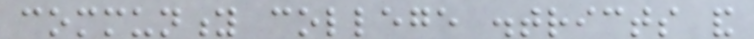community college districts and
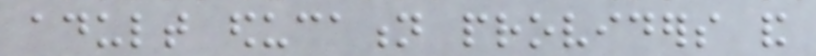adult education providers and
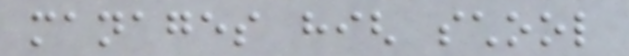manages high school
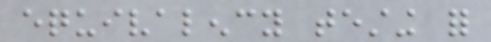equivalency testing for
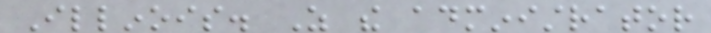Illinois. As the administrator
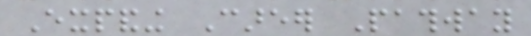Expanding Career Pathway
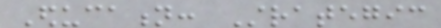Education: Strategic
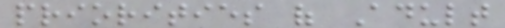priorities of Adult
